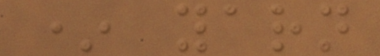* yarn
